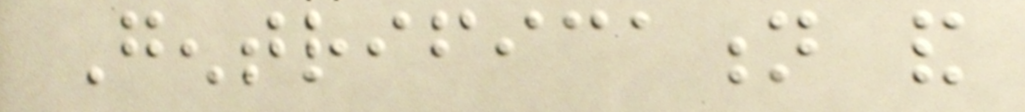Gentrification and
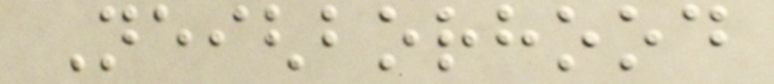Neighborhood
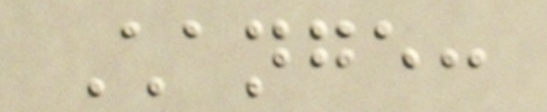Change:
